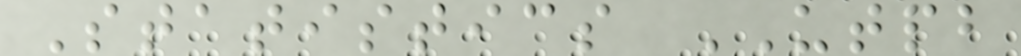Statistics UTPB
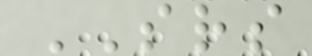SRS
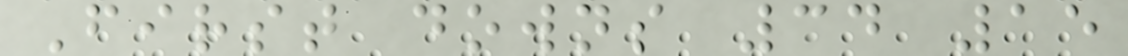First downs 34 15
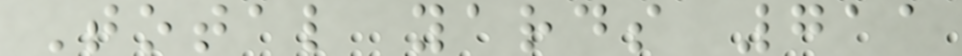Total yards 711
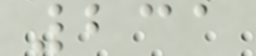231
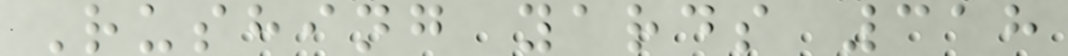Rushing yards 318
